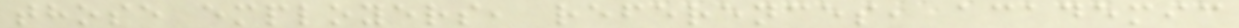those employers, references, academic
